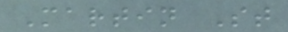Martin St
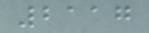2117
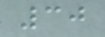30
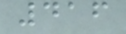416
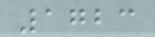1723
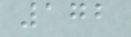172
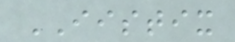IISTIX
